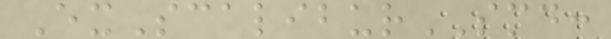ExScaliburSMD:
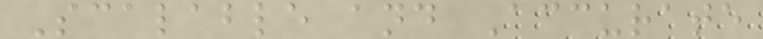Scalable and Accurate
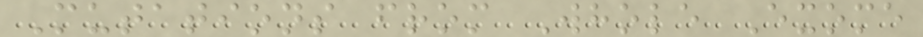Mutations from Whole Exome
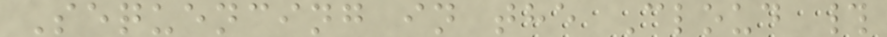Sequencing in the Cloud #
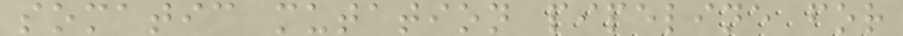somatic mutation pipeline for
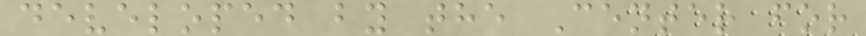developed by the Center for
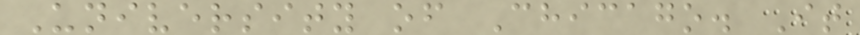University of Chicago. It
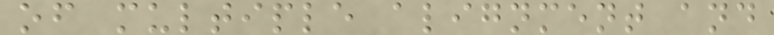of multiple alignment and
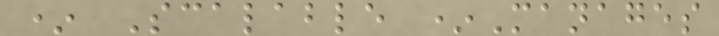* Scalable *Manages
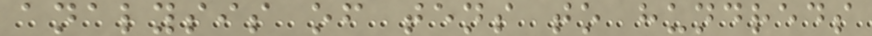analysis of tens to hundreds
